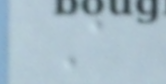A
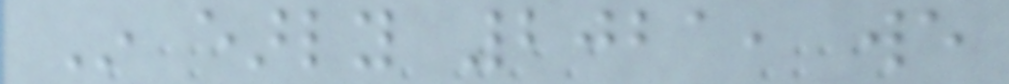In early 2021, we
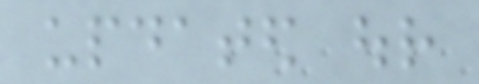updated our
